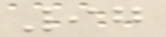97
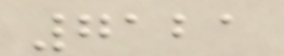7121
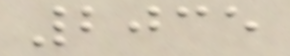2035
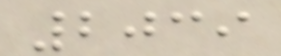2039
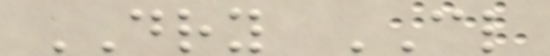DRY CL
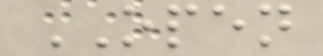OPEN
